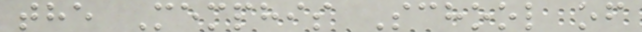the Memphis School of
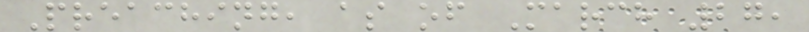Preaching, as of March 27,
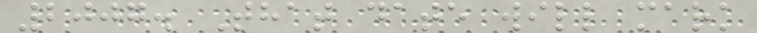2007. That date will mark
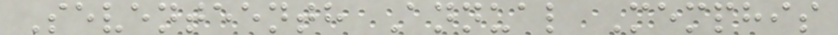Seventeenth Annual Memphis
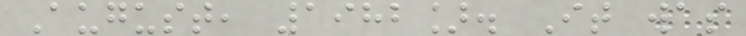August, 1982]. It was
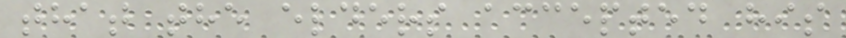that the elders accepted his
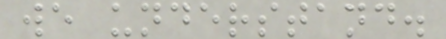we understand.
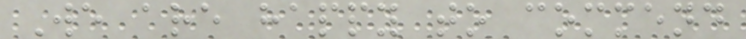We are happy to commend
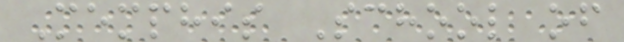Memphis School of
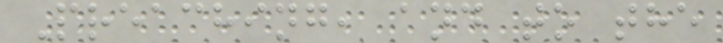Preaching, and to the
